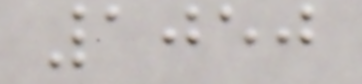1050
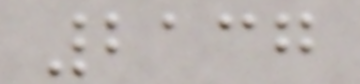2137
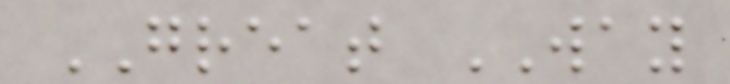GREAT WAY
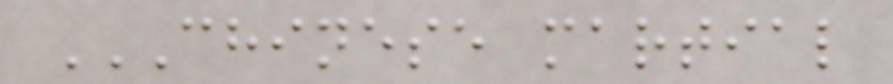CHINESE MARTIAL
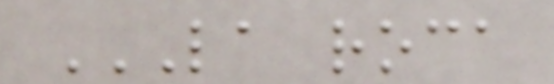LA ROCA
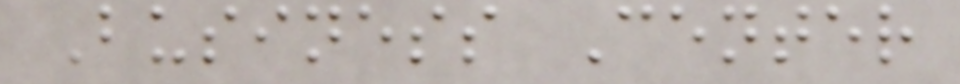Business Center
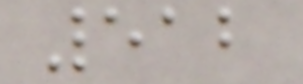512
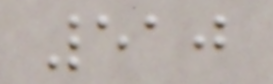510
